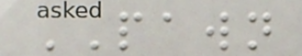PAWN
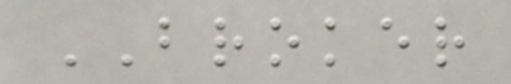BROKER
